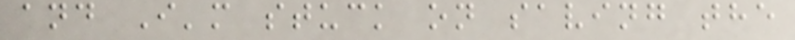and I'm stuck on saving the
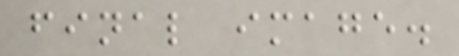final image.
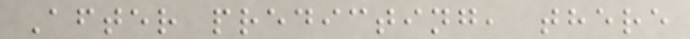After predicting, there
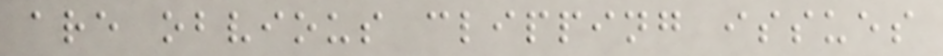are obvious clipping issues
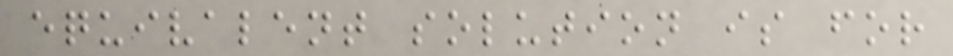equivalent solution is for
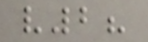v2?
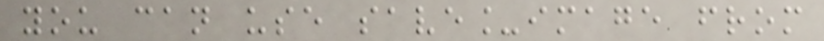you can use save_image from
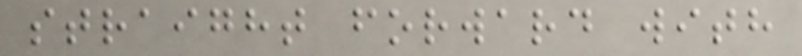straight forward with
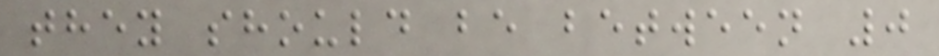they should be between 0
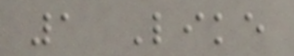1 Like
